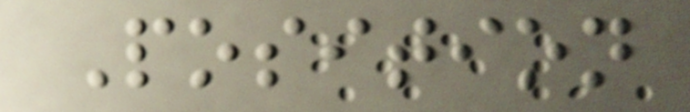Position
